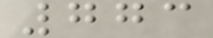773
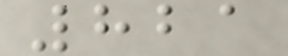821
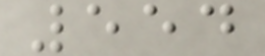554
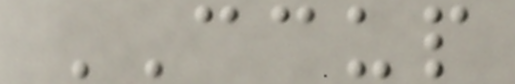CCUP
